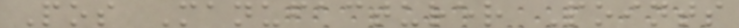Pos Manufacturer Points
